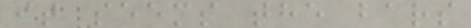it seems the bars
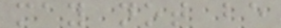may not be
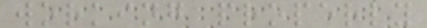working properly
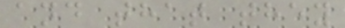and that they
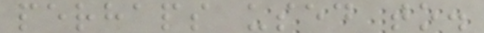perhaps used to.
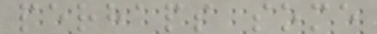perhaps some
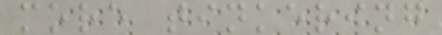more tinkering
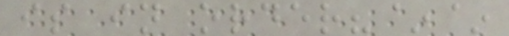is in order?~~
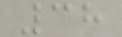38
